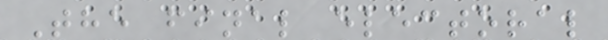The final electoral
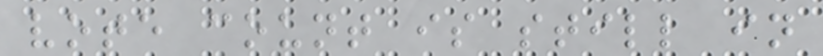vote count is still in
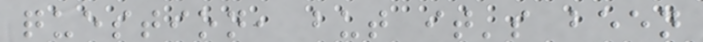question, but it's been
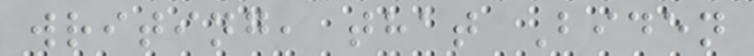writing, that Biden
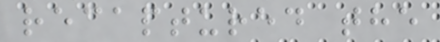recaptured the
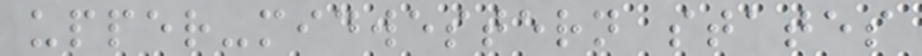upper-midwestern states
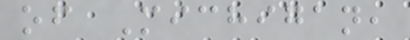of Michigan,
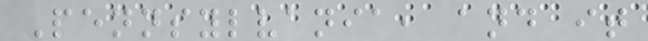Pennsylvania, and it
